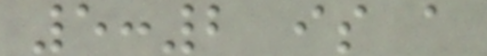5:2 is a
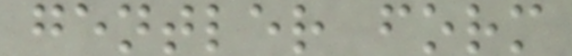gentler form
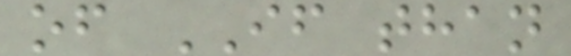of IF than
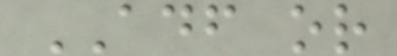ADF or
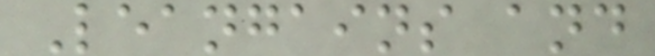Leangains and
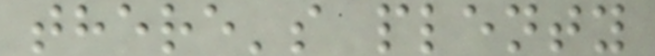there's plenty
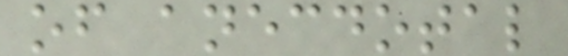of anecdotal
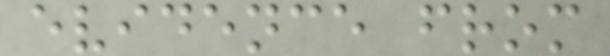evidence from
